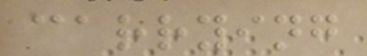carrying
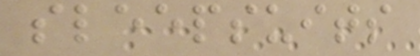sleepsuits
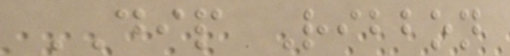DIP Ribbon
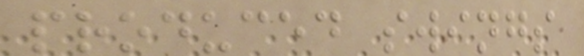produced swings
